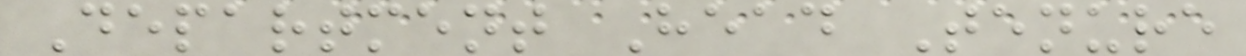Department Head Tenure
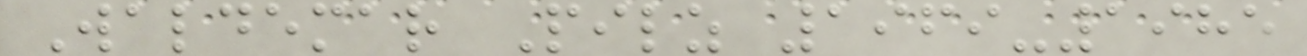Waldemar Pilz 1969-1985
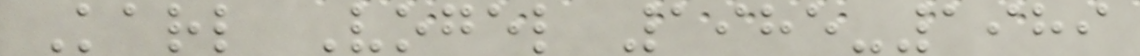Karl Vogel 1985-1989
